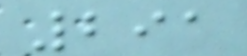291
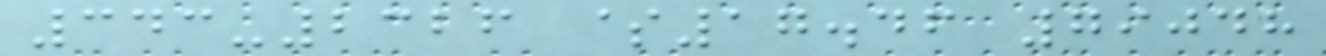343-2326 $17.46 79048
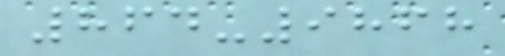864-9868
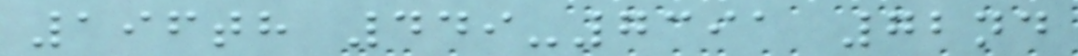196th 449-7391 72nd
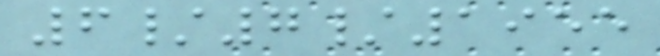6/7/1955
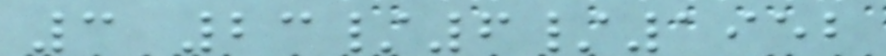3 23/6/1952
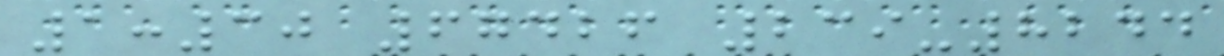1:30 67426 239-8244
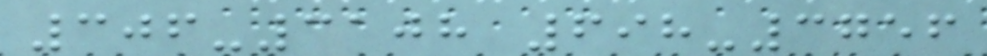306-3108 698-3756
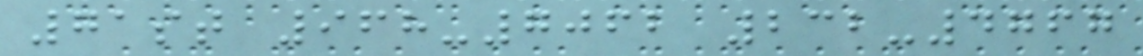71st 968-7062 232-4767
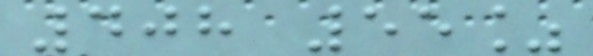408 55%
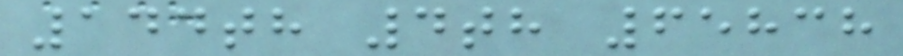144th 4th 65838
